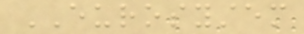EUROSYSTEM
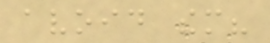avoid them?
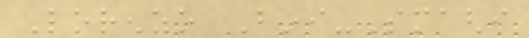Lorenzo Bini-Smaghi
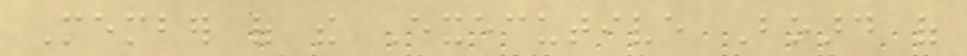Member of the Executive Board of
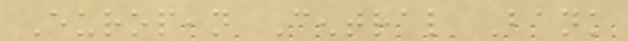European Central Bank
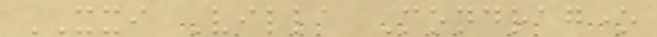XXI Villa Mondragone
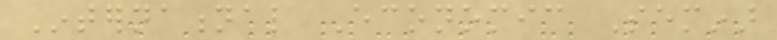International Economic Seminar
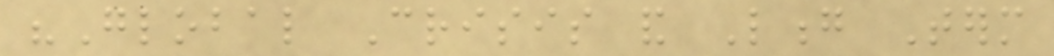"Global Crisis and Long Term
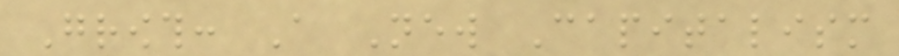Growth: A New Capitalism
